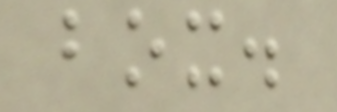box.
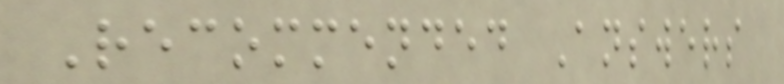Recommended Answers
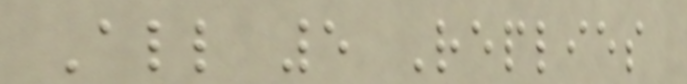All 5 Replies
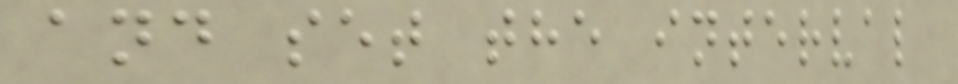and set the interval
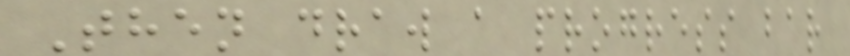Then draw a progress bar
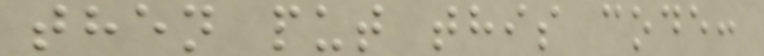then put this code:
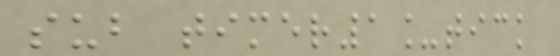sub timer1_tick
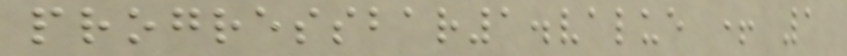progressbar1.value + 1
